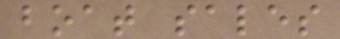boat sales
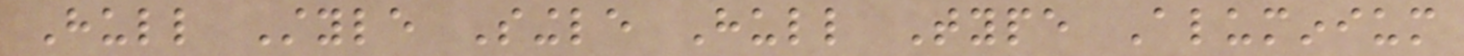Hull Style Single Hull Type Aluminium
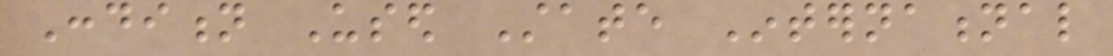Condition Used State International
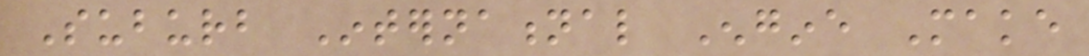Suburb International Engine Make
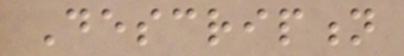Description
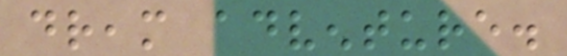dream adventure.
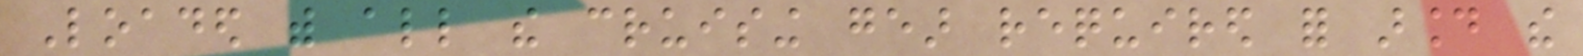Loaded with all the cruising gear required for around the
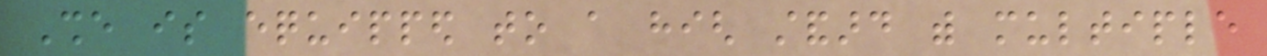She is equipped to a high standard with multiple
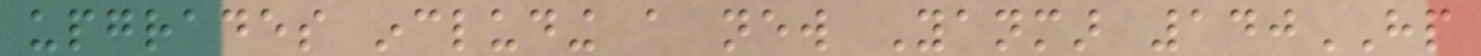upgrades including a new Yanmar 140HP
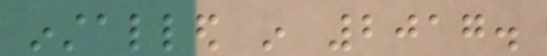installed in 2017.
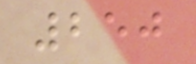250
